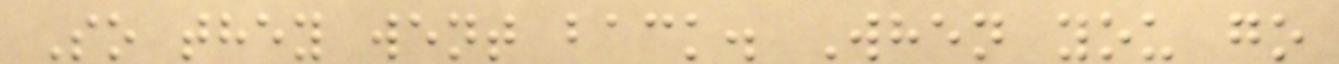So they went back. When you go
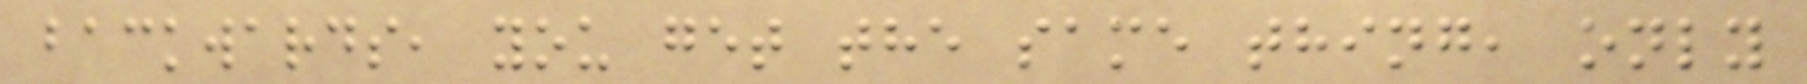backwards, you get the same thing, only
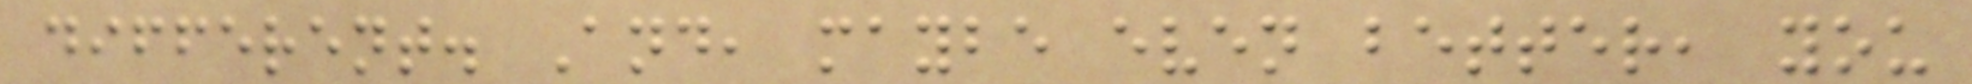different. And, maybe even better, you
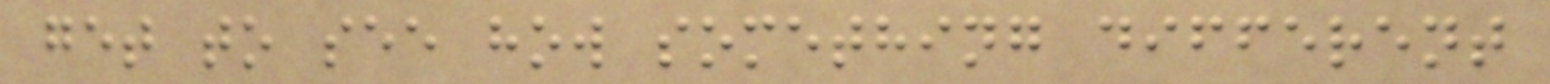get to see how something different
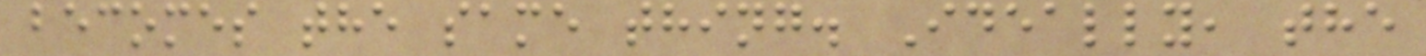becomes the same thing. Ideally, the
